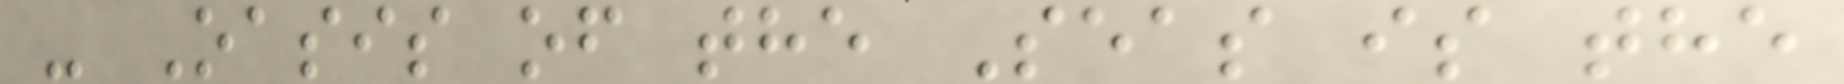- Oasis of the Seas is the
